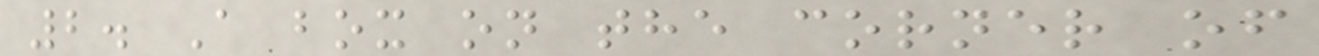2. A box on the corner of
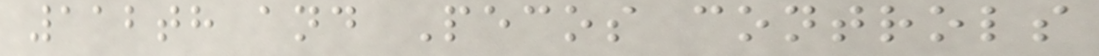112th and Pecos controls
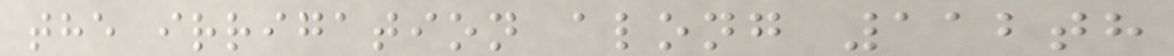the irrigation along 112th
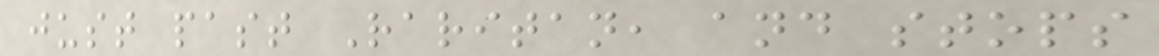just past Raritan, and stops
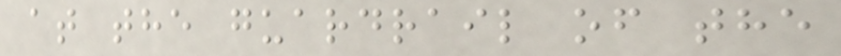at the guardrail of the
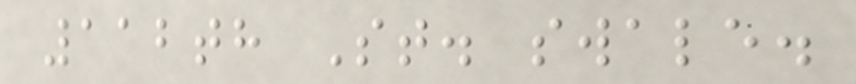112th St. swale.
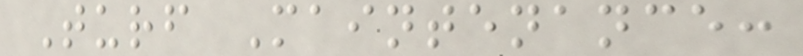Turf Maintenance:
